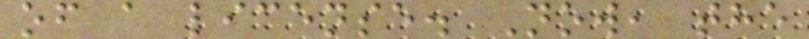of a license. Now, the
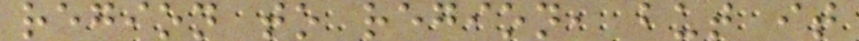region to region, but it
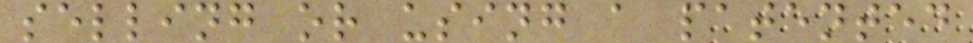selling or using a patented
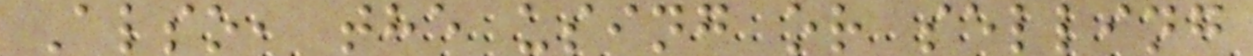Also, the using or selling
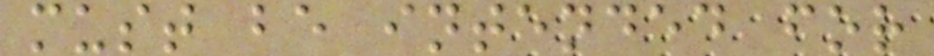must be intended for
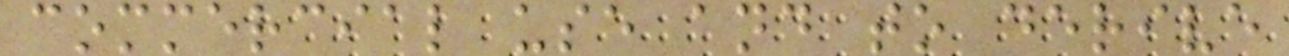commercial use and to derive
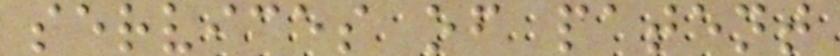services of patent
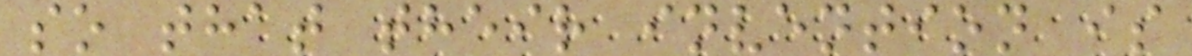so that their invention is
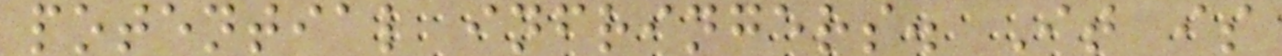potential infringers. It is
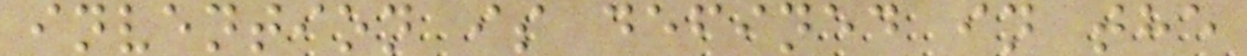invention is defined in the
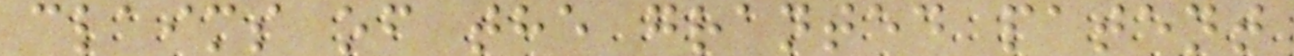claims of the granted patent
